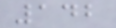142
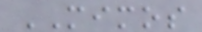MIMOS
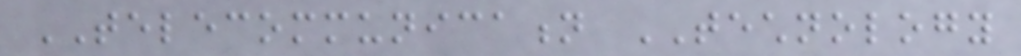TELECOMMUNICATION TECHNOLOGY
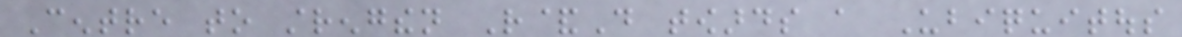Centre to strengthen R&D towards a Ubiquitous
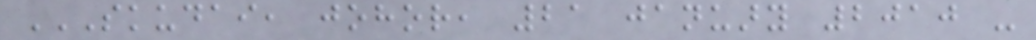SKUDAI, JOHOR, 21 JANUARY 2010 -
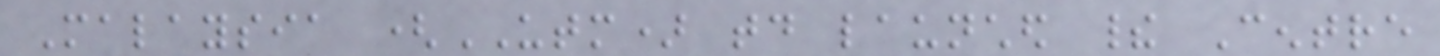Malaysia (UTM) today launched their Centre
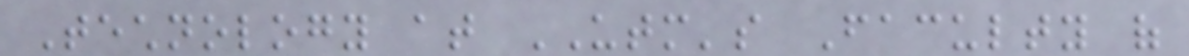Technology at UTM's Faculty of
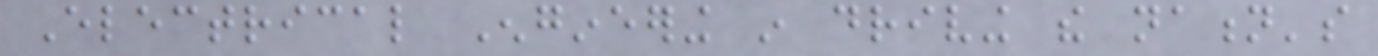Electrical Engineering in driving the nation's
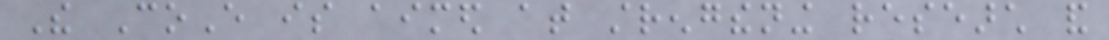The CoE is aimed at strengthening research and
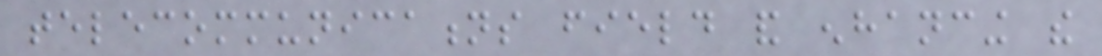telecommunications field and enhancing the
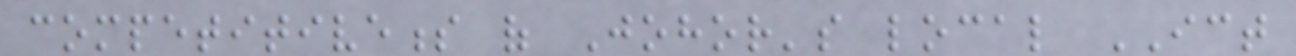competitiveness of Johor's local ICT
